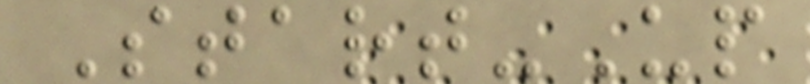Start-Up
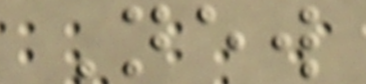New
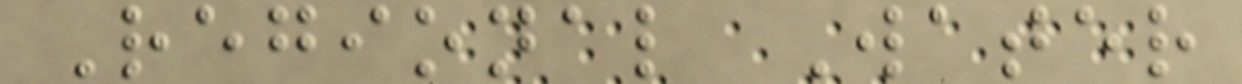Regional Water
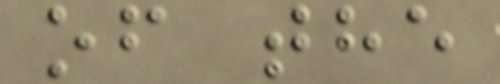of the
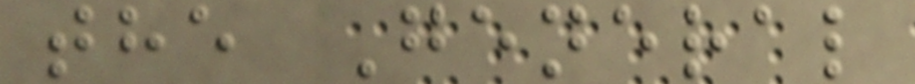the General
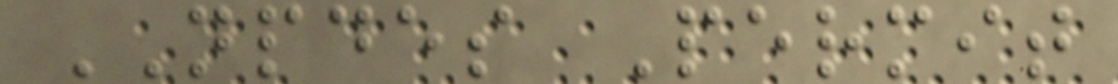NPDES Permit
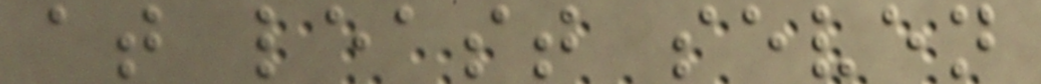at least seven
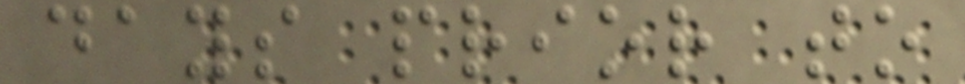days prior to
